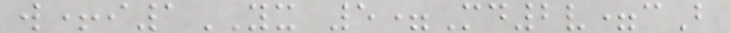w+i1YX 5=Md2v=cB
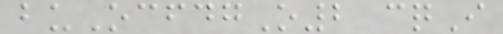buOcfdgO2 cqI
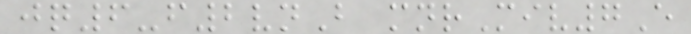jq6-f2vnB mnrMiv7E
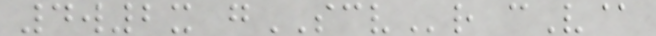4w2x gSCVr cV@
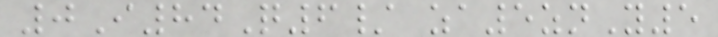0I84Q6/ za5znY5
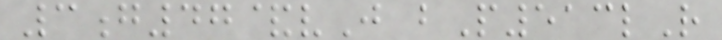3g47&vJ bP513lR
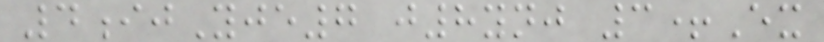4ijYje7 j8ynj 3+Ex
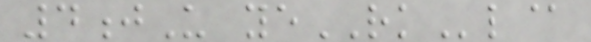4jU yeRKl@
